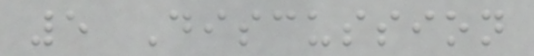5 Discussion
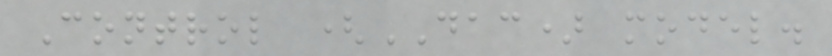Control (DAC) model.
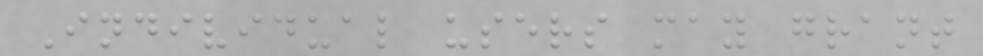Individual users may grant
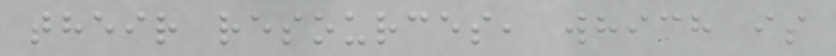their resources, which is
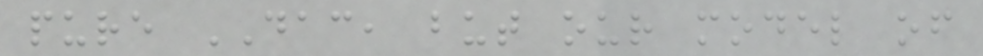pure DAC, but our model of
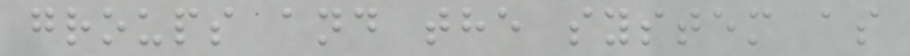groups and the system as
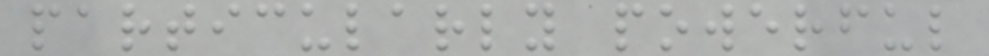particularly powerful
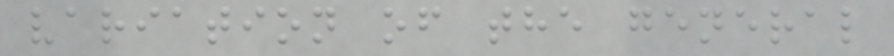variation of the general
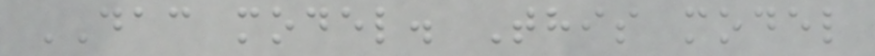DAC model. This model
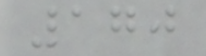170
